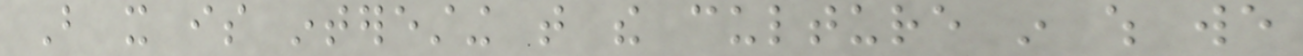But it is interesting that the culture in which we
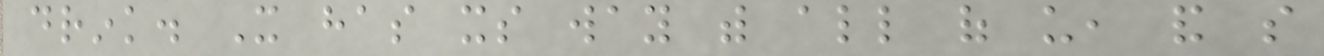drink. It has its way with all of us, and so
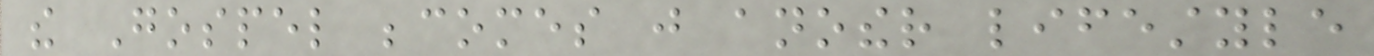the Gospel becomes just another lifestyle
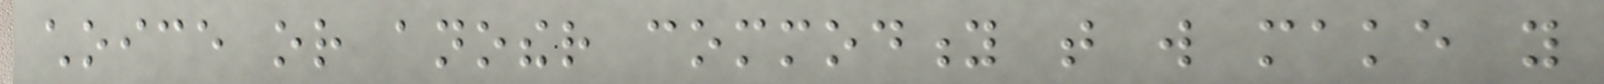choice or another commodity that will make you
